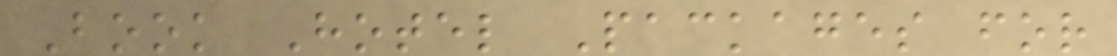Book Hotel Packages for
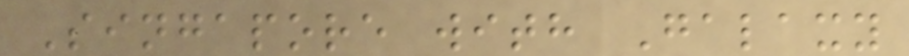Singapore with Galaxy
